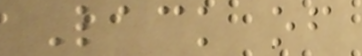Lack of
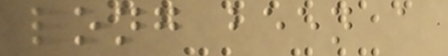long been a
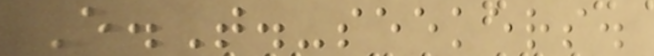E.T.-seekers.
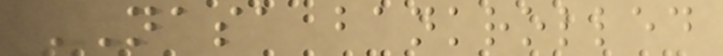NASA bankrolled
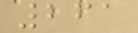261
